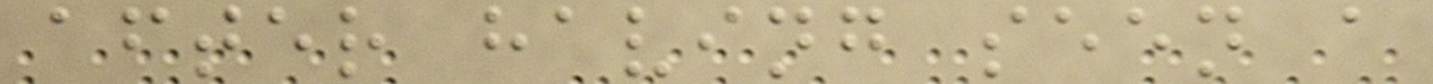after having seen a
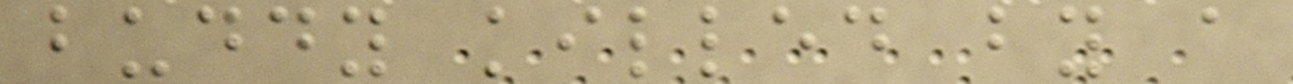buddy killed by a
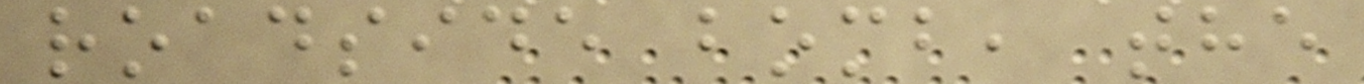roadside bomb, the
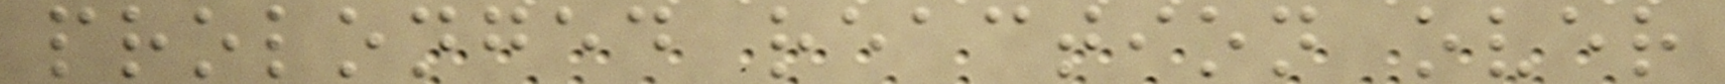prolonged reaction over
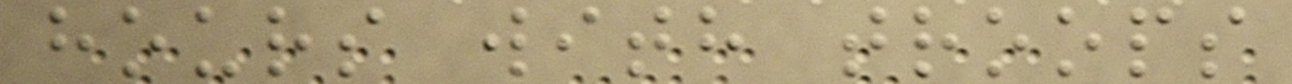hours with troops
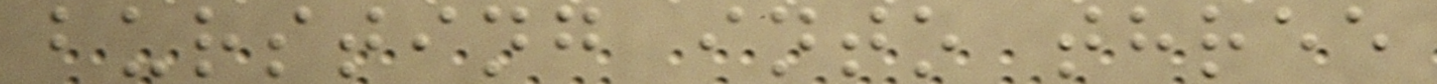bursting into three
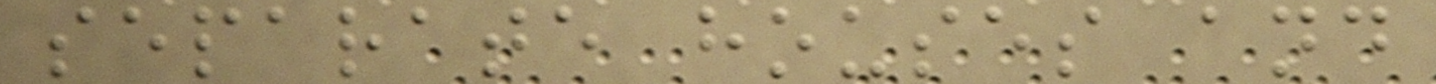separate houses and
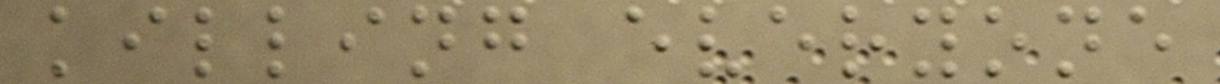killing everyone
